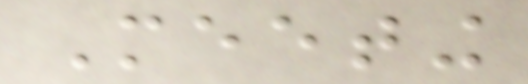Meeting
